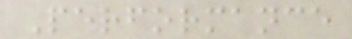Performance
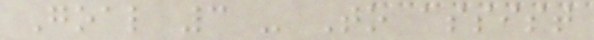Goal 3 - To assist
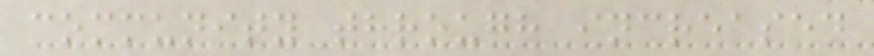community through increased
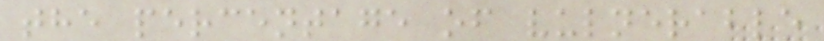the percentage of vulnerable
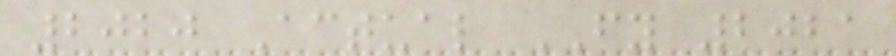2020 Actual FY 2021
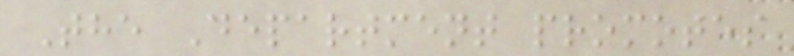The Department promotes
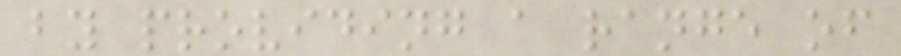by providing a range of
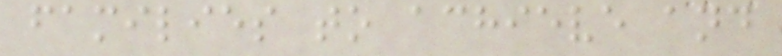families to achieve and
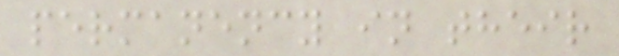permanency in their
